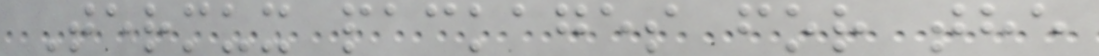Termux packages for the
